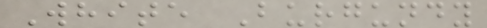White Burgundy
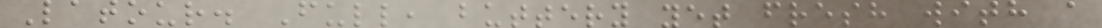Latour. Full, buttery yet fresh with a
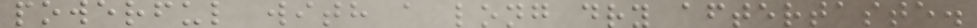powerful with a long dry aftertaste.
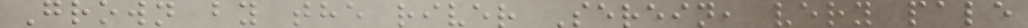Grown by the river Serein, very pale
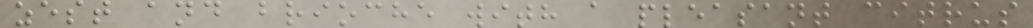zest and brioche with a pleasant citrus
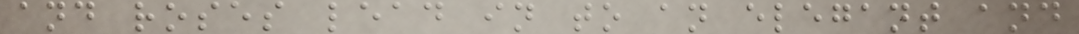and roses lead in to an elegant and
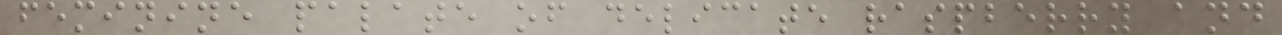feminine palate of delicate raspberry and
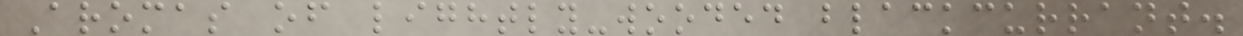Aromas of lightly-wooded blackcurrant.
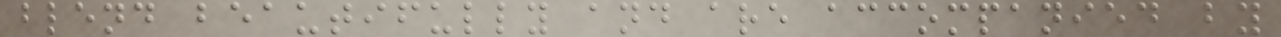blend beautifully and are accompanied by
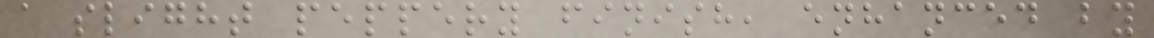a slight peppery finish, enhanced by
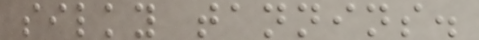silky tannins.
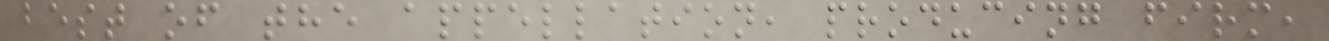best of the appellation, producing firm,
